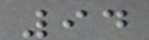94
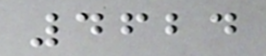4624
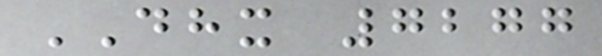DHX 7277
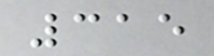315
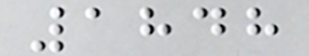1848
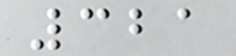321
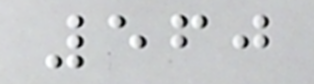560
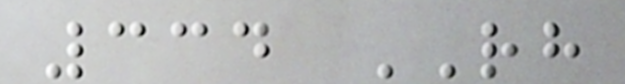334 RH
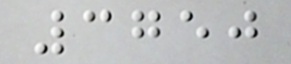3750
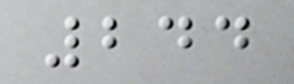244
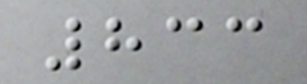833
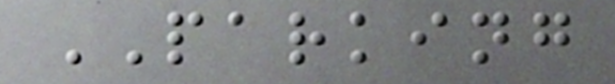PARKING
